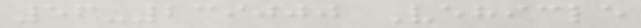56-239000 Vehicle
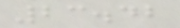23.42
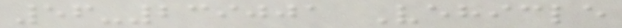56-239001 Vehicle
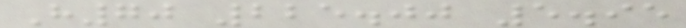H70 225.00 5.95
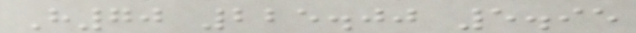H70 225.00 5.95
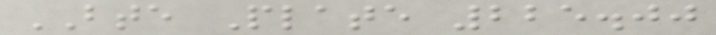BTE Plate 225.00
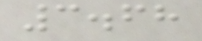3.68
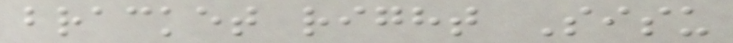bracket right Sisu
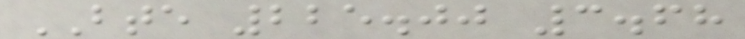BTE 225.00 3.68
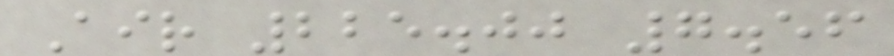Air 225.00 7.56
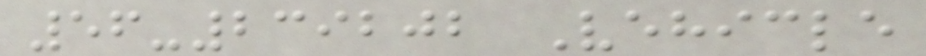56-239202 Vehicle
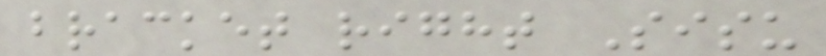bracket right Sisu
